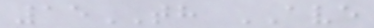15TH AVE
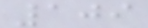109
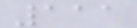111
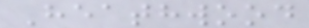Heathwood
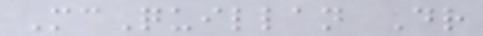McQuillan Dr
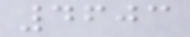4603
